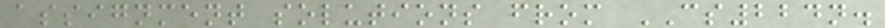assignment solutions from CS224n.
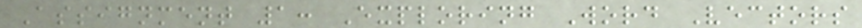Assignment 1: Exploring Word Vectors
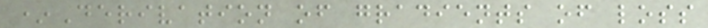*Derivation of gradients of loss
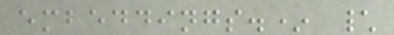embeddings.* \
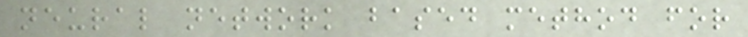neural network based method for
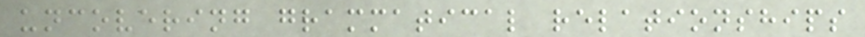uncovering grammatical relationships
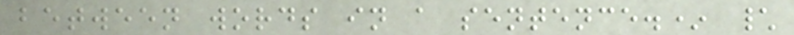between words in a sentence.* \
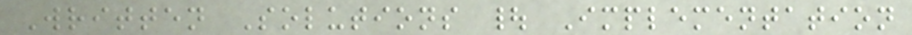Written Solutions | Implementation
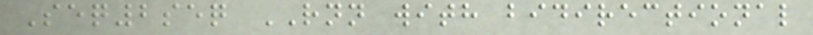Seq2seq RNN with bidirectional
